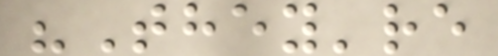"They're
